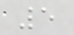5
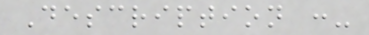Description :-
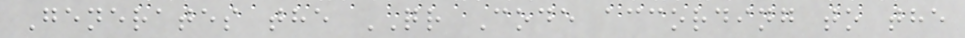Generates the QR Code according to the
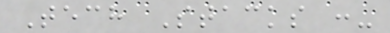Tech Stacks :-
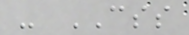- CSS
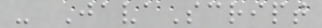- JavaScript
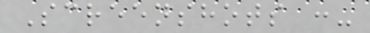Screenshots :-
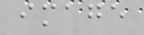image
